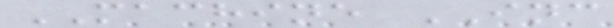MACHINE INC
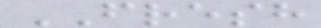FRESH
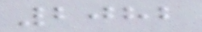2082
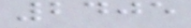2405
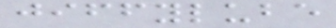jiffylube
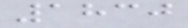1830
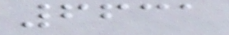6631
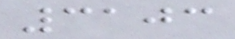3103
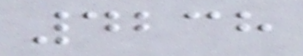4238
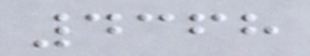4368
